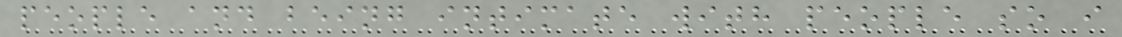people and being intimate with people so i
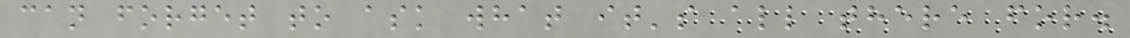can forget to ask what it's all there for.
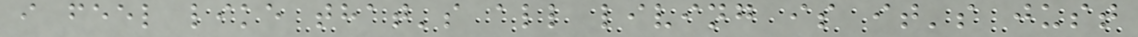i feel like that's all living is it's just
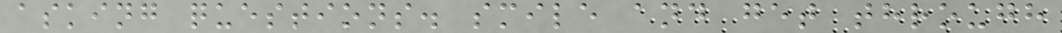asking questions. smile and get through
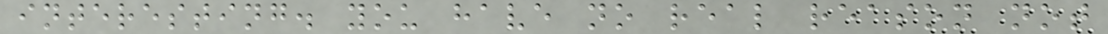interesting. you have no real reason not
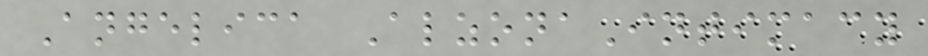Angelica AlzonaIntimacy
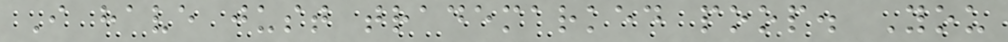I have just trademarked poop. You
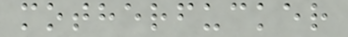motherfucker
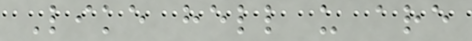Like hell u are
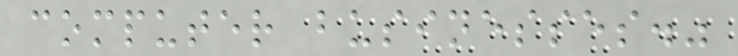computer businesses."
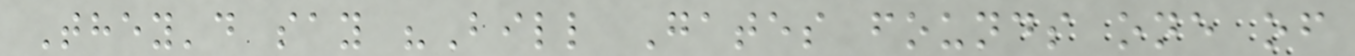They'd say "Bill Gates founds one of
